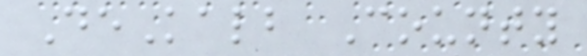DeKalb County
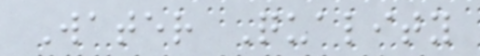Water Quality
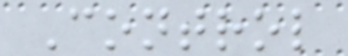Control
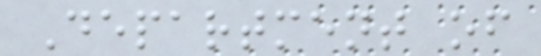Department of
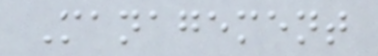Management
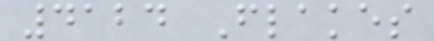4124 Flakes
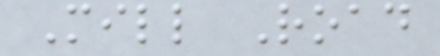Mill Road
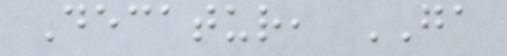Decatur, GA
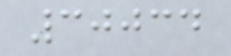30034
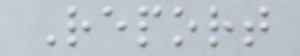Report
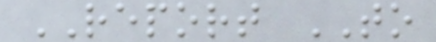REPORT TO
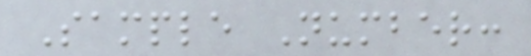Sample Number:
